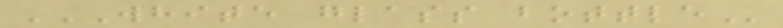WHITE GLASS BOTTLE
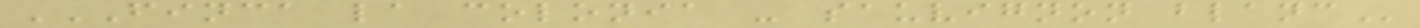FINCA LA COLONIA - SAUVIGNON BLANC
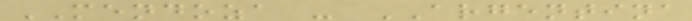MENDOZA - ARGENTINA
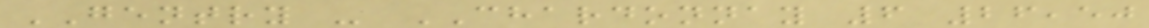GENTRY - CHARDONNAY 6 26,50
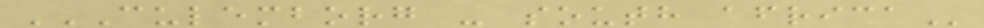CULEMBORG - SOUTH AFRICA
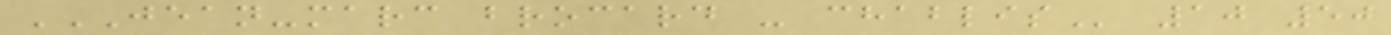JEAN-MARC BROCARD - CHABLIS 10 50
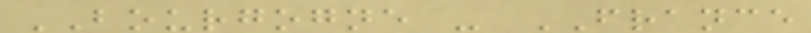BOURGOGNE - FRANCE
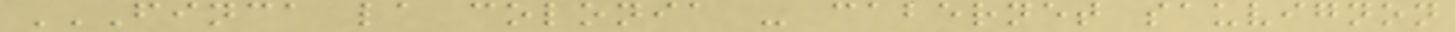FINCA LA COLONIA - CABERNET SAUVIGNON
